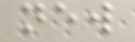new
